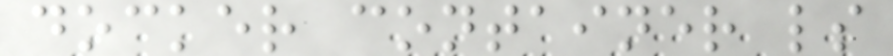docker container ls
